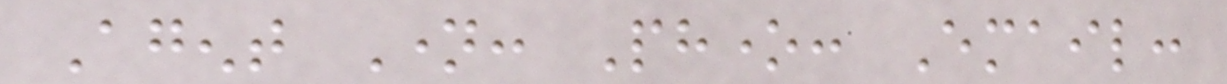Agent Name: Phone: Email:
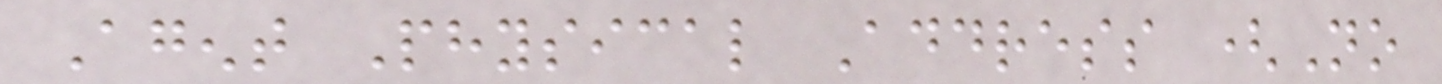Agent Physical Address (No
